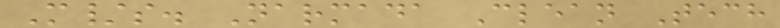M/s. Narmada Clean Tech
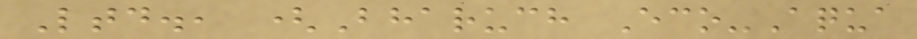Ltd., (Bharuch Eco-Aqua
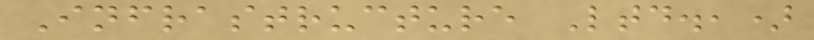Infrastructure Ltd.,)
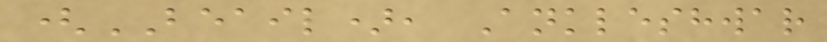(BEAIL), Ankleshwar
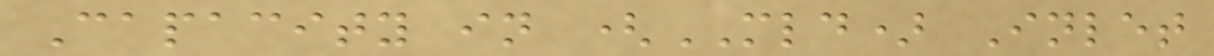Capacity in (MLD) Inlet
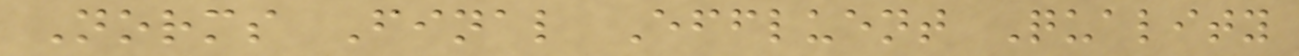Norms Final Effluent Quality
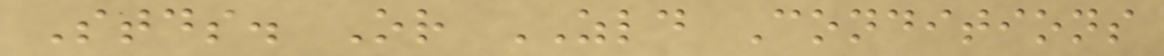Stds. Or ZLD Conditions
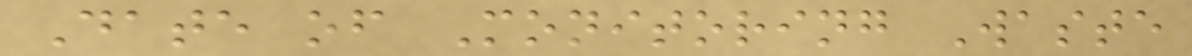Date of Monitoring Waste
